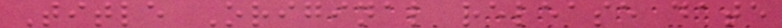Title Original release date
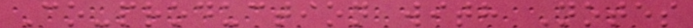Co-production with Notes
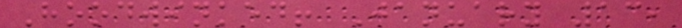Hoodwinked! January 13,
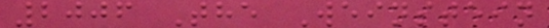2006 The Weinstein
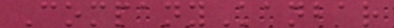CompanyKanbar
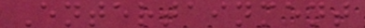Entertainment
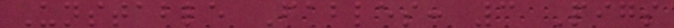Unstable Fables: 3 Pigs
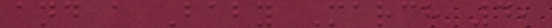and a Baby March 4,
